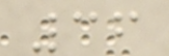36
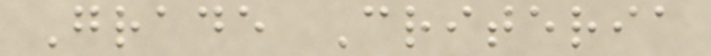Grade Criteria
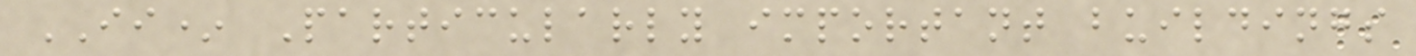II* Particularly important buildings
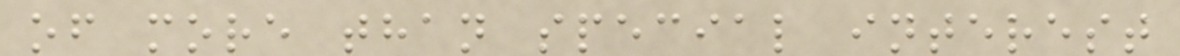of more than special interest
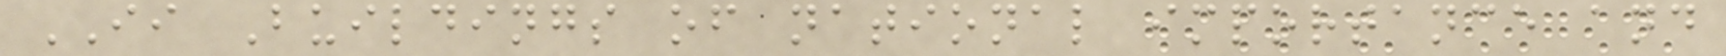II Buildings of national importance and
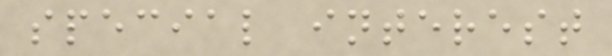special interest
